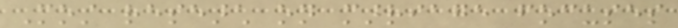Most research on marriage focuses
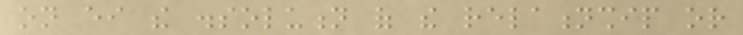on either the dissolution of the relationship or
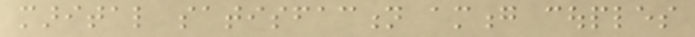marital satisfaction among couples
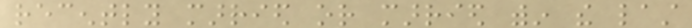recently married or married within the last
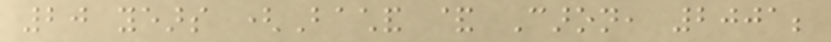20 years (Bachand & Caron, 2001;
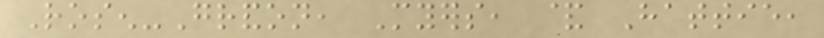Rosen-Grandon, Myers, & Hattie,
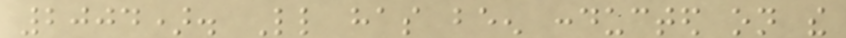2004). Little has been conducted on the
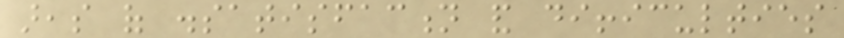areas of dissatisfaction and difficulties
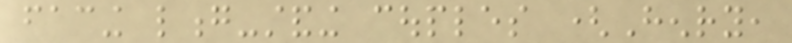facing long-standing couples (Henry,
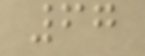67
